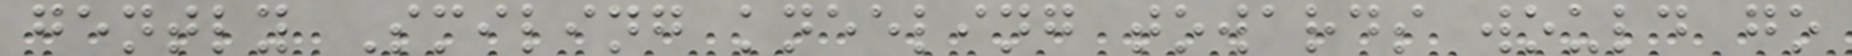gently Smiling kneeling towards would go
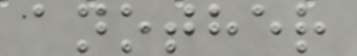another
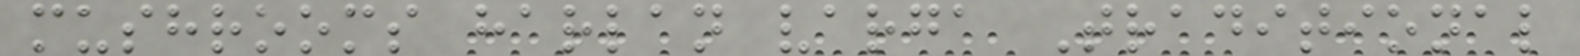mushrooms harlan varga Traditional
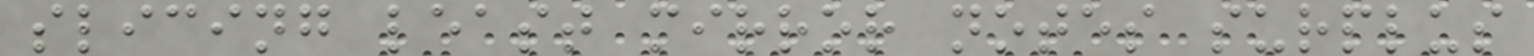slicing least mirror notes surplus
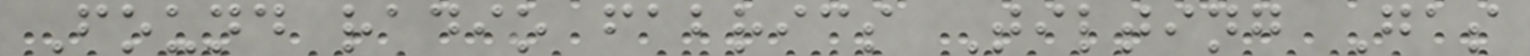Found radio fabrics Tilting Gas
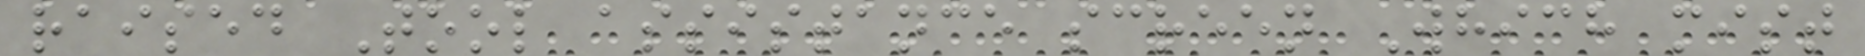raised Tool assistance screen Which mist
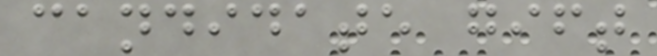candidate gift
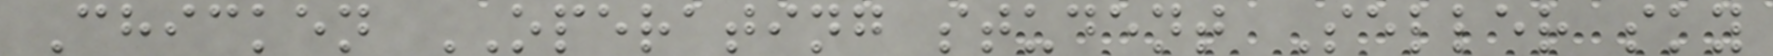Chicken OPERATING student Seller sky
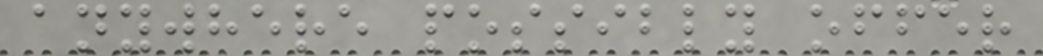anywhere possibly offer
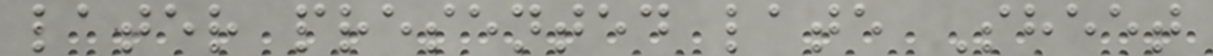later presented late Sheet
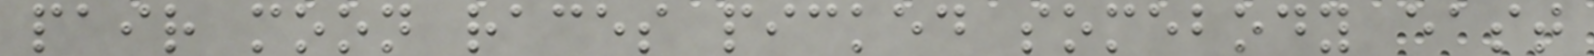pair moon races picked somebody east
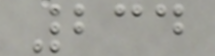234
